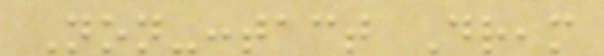Non-contact Dream
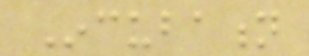Incubation
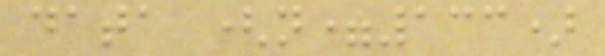data (n=133)
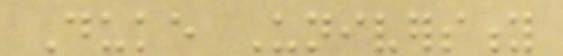Duke University
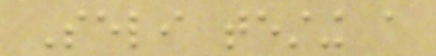Seli testing a
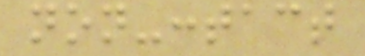non-contact
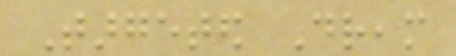Targeted Dream
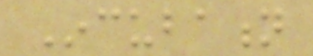Incubation
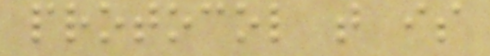protocol that is
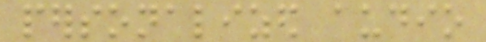personalized audio
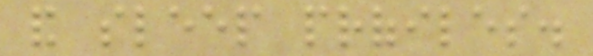and sleep profiles.
